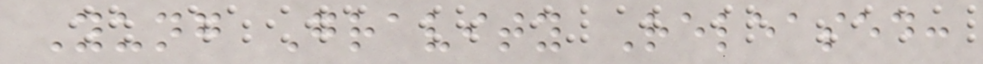Yung Gravity Released:
